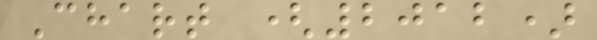Chart (2012)
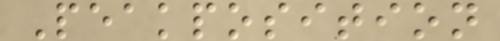Peakposition
